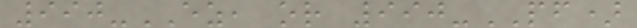990-EZ, or 990-PF)
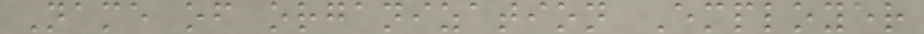Name of organization Employer
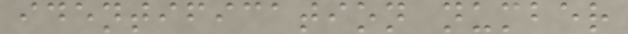identification number
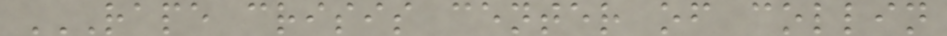RAPE CRISIS CENTER OF COLLIN
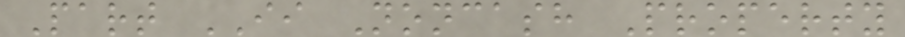Part II Noncash Property
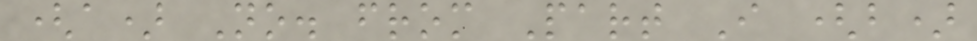(a) No. from Part I (b)
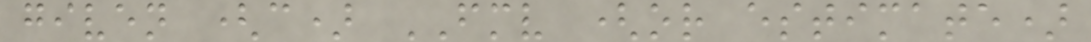given (c) FMV (or estimate)
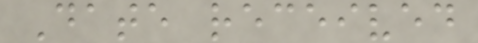Date received
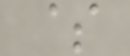$
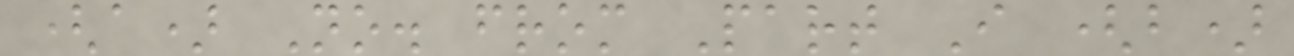(a) No. from Part I (b)
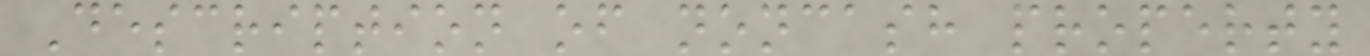Description of noncash property
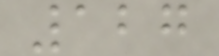127
